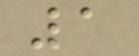1
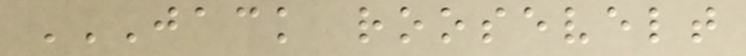JACK ROOSEVELT
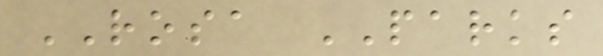ROSA PARKS
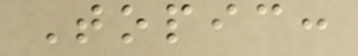Topic:
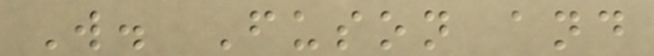W. Fuson and
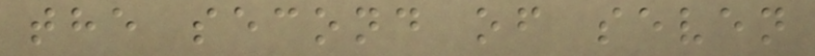the second of seven
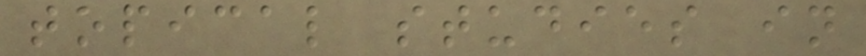topical studies in
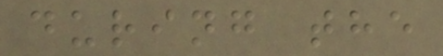during the
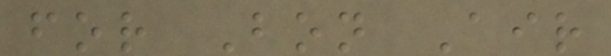for Bon Air
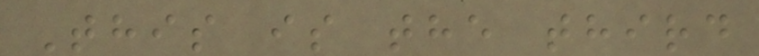This is the third
